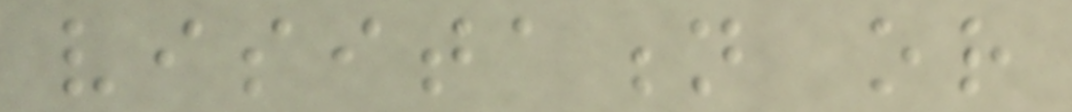visitation or
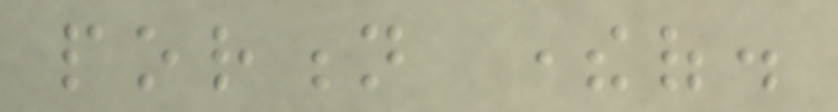portion thereof.
